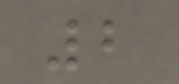2
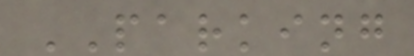PARKING
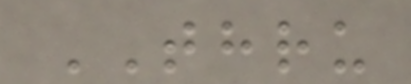THRU
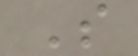S
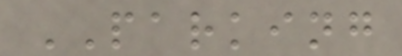PARKING
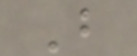B
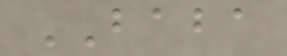BABA
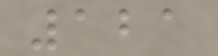121
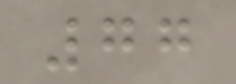77
